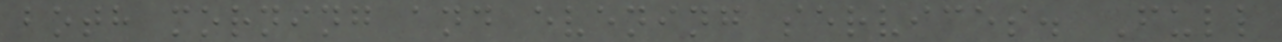both morning and evening services. Full
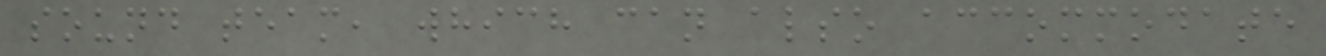sound team, which can also accommodate
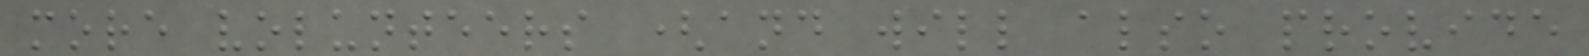more volunteers (and will also provide
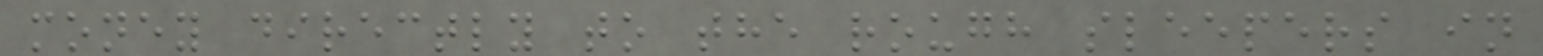money directly to the rough sleepers in
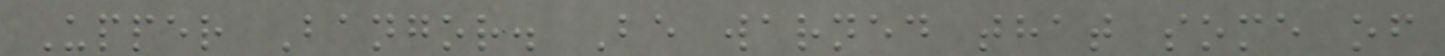Upper Bangor. Be warned that some of
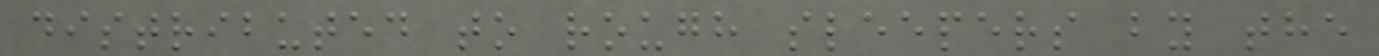distributed to rough sleepers by the
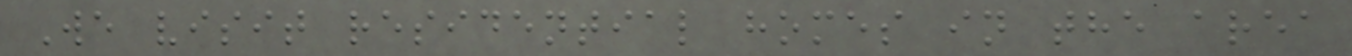We visit residential homes in the area
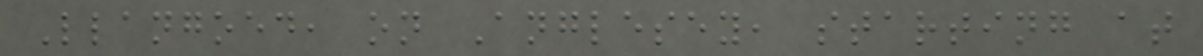Llangoed, on Anglesey, starting at
